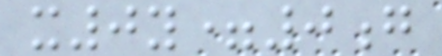x0y=0g
